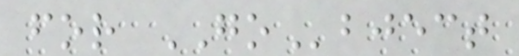for GObject
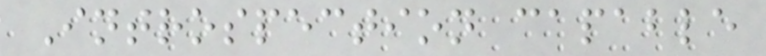Introspection capable
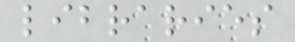libraries
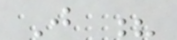J ?
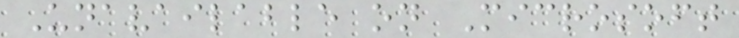Unavailable on Microsoft
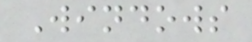Windows
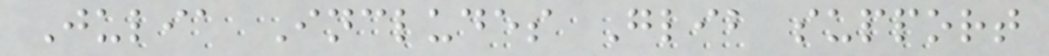Julia Includes Glib support
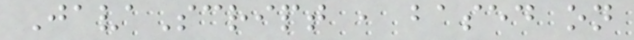JavaScript , based on
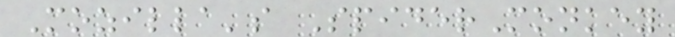Mozilla's SpiderMonkey
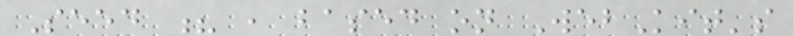Seed ? , based on WebKit's
